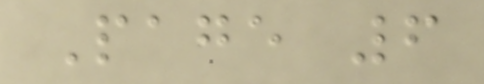Page 6
